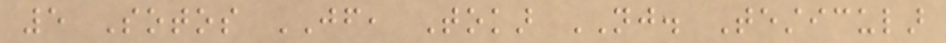5 Sotos JF, Tokar NJ. Testicular
